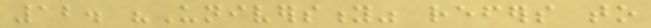12. "University" refers to
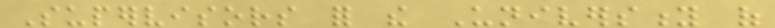Supervisors for the University of
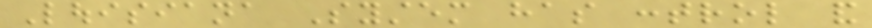Louisiana System has control and
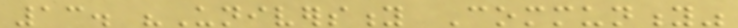13. "University Community"
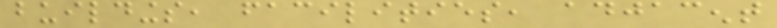buildings, facilities, adjacent
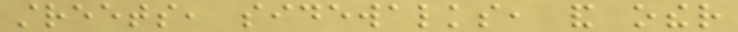streets, sidewalks, and other
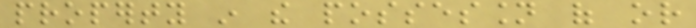property in the possession of or
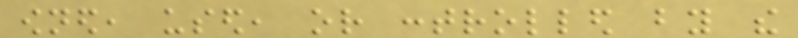owned, used, or controlled by the
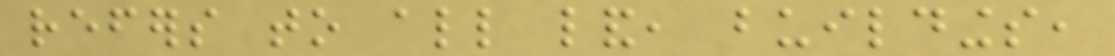refers to all land, buildings,
